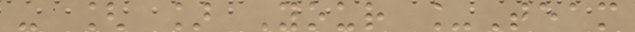- [ ] Your _Team
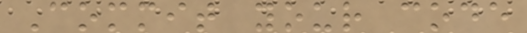Commit your code
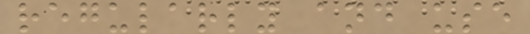regularly and use
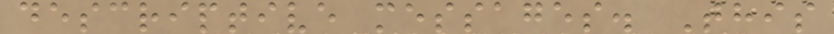descriptive messages. This
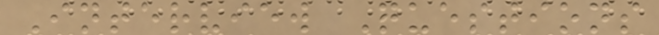Interview Questions
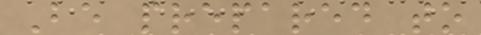Be prepared to
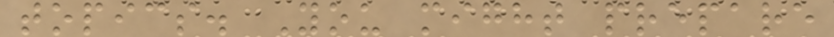topics. You might prepare
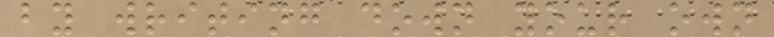by writing down your own
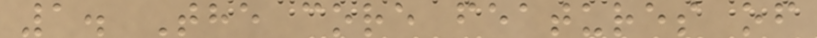1. The core features of
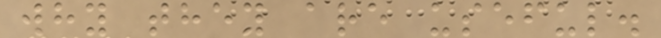why they are useful.
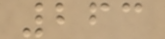263
